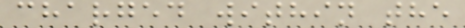charged within the
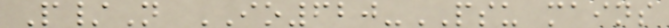P/N IO620-PSU mains
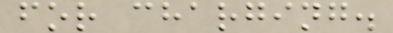for charging.
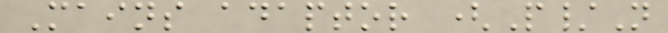Mains adaptor (P/N
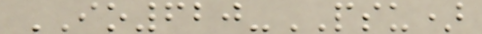IO620-PSU)
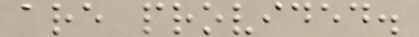are provided.
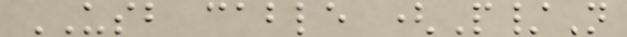USB cable (P/N
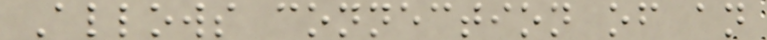Allows connection of an
